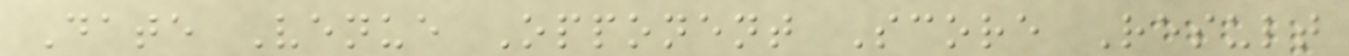Date Venue Opponent Score Result
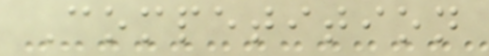Competition
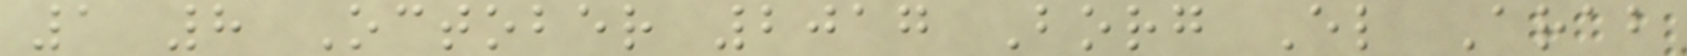1 8 October 2017 Borg El Arab
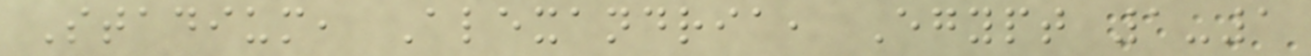Stadium, Alexandria, Egypt 1-1
